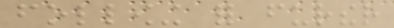following for further
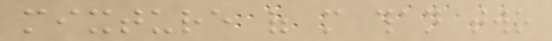mixture of more than two
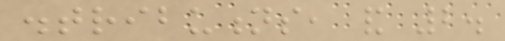distributions, and 2.
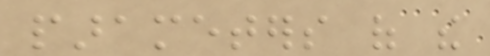parameters of the
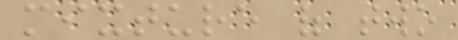mixture of two
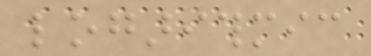logarithmic
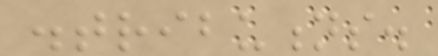distributions.
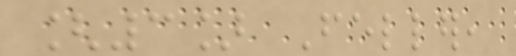[3] Feller,
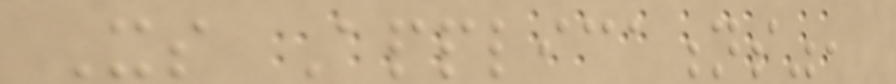Its Applications",
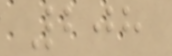208
